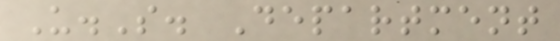U.S. Department
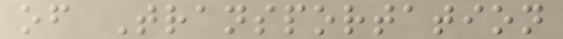of Transportation
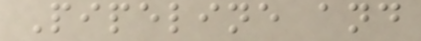Pipeline and
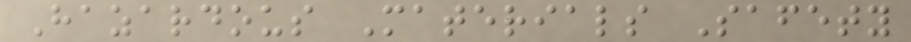Hazardous Materials Safety
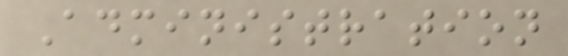Administration
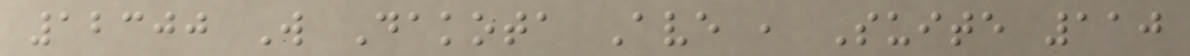12300 W Dakota Ave , Suite 110
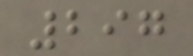297
